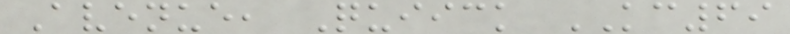Avenue, Quiick KC69
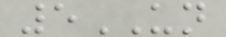5UN
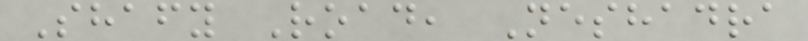Shafy Road, Neshadra
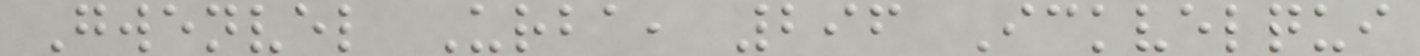Gwenvel Urba, 296 Ickvelqui
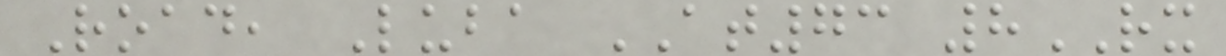Road, Luba AT73 8RX
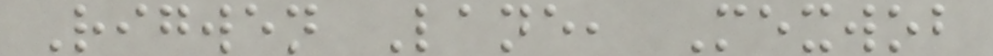Rigwen Lane, Mexwob
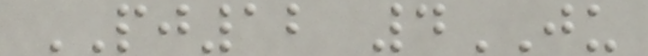PJ12 4JU
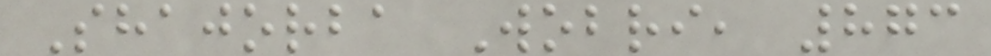Shajorba Wobri, 873
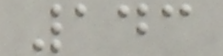143
